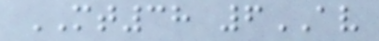MT38 6AV
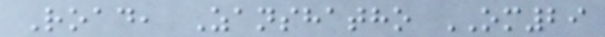Road, Zanshatho OM29
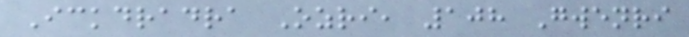Ickdradra Ozri, 108 Gwenri
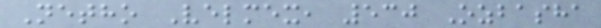Netho Velmex, 530 Ozbasha
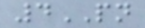4PN
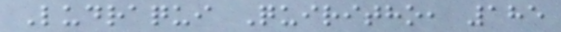Ludraqui Quiritho, 185
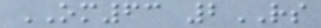OM63 2RS
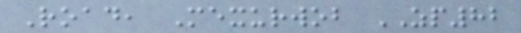Road, Mexurwob ZP82
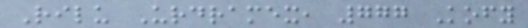Rilu Urdramex, 777 Kofy
